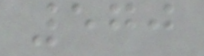570
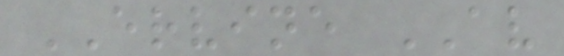ERVINE AV
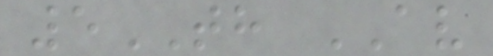5TH AV
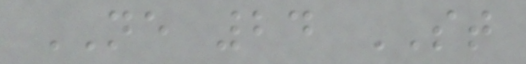NE 24 ST
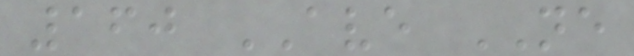160 AVE NE
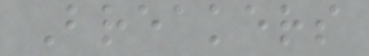Breakers
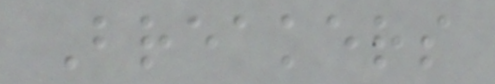Breakers
